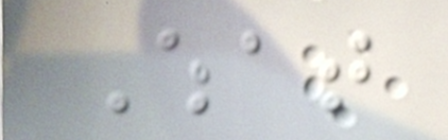What
